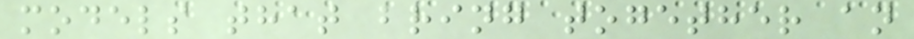models that bring together an
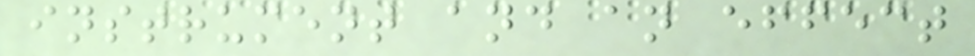instrument and an effect
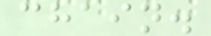chain.
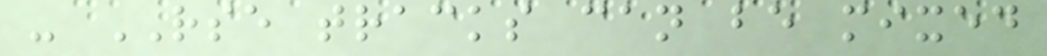- RSE tracks can be mixed
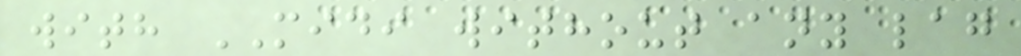with MIDI without any lag
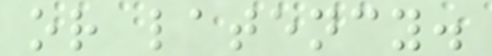or latency.
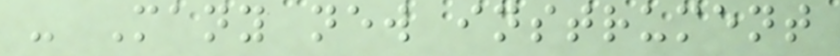- Many new instrument
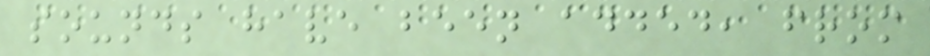sounds have been added, from
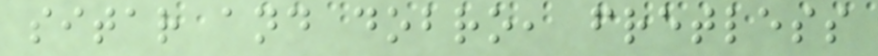sitar and dobro, fretless
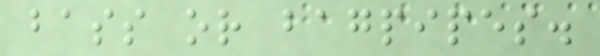bass or bagpipes.
